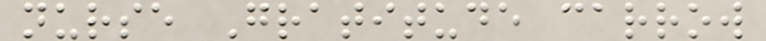nurse Gratitude carrow
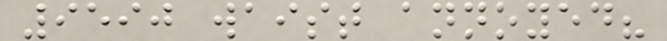9590 waist annoyed?
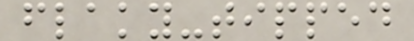flaky-tipped
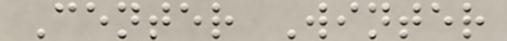Center Winter
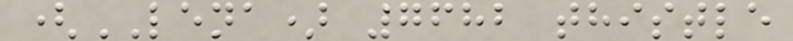(LENA) 7682 thistle
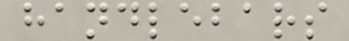handlebars
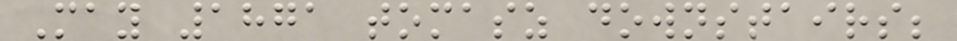May 1871 tomasz downstairs;
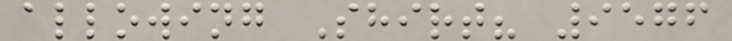allowing Shirt? 9576
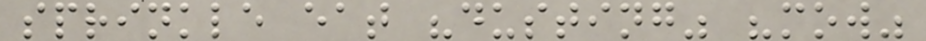sprinkle eat "dusting" "mow"
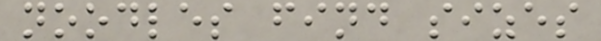noodles find sizes
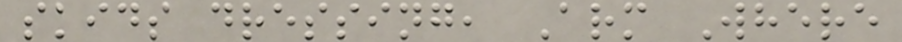skids dressing, Arm Where
